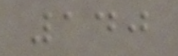140
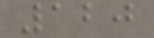120
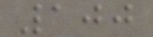100
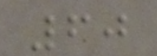60
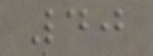40
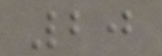20
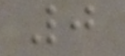0
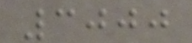3000
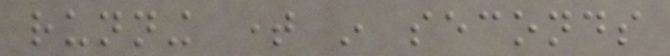running time in seconds
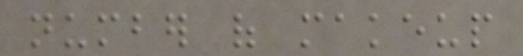number of makeup
